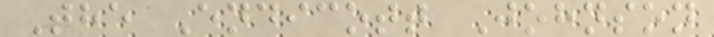The Endicott Johnson
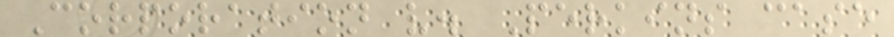Corporation v. Perkins case
